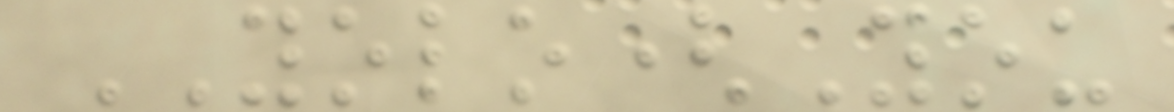YOLO(You
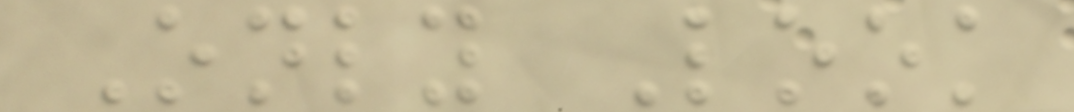Only Look
